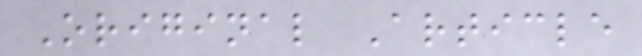Original Article
